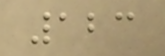123
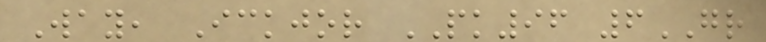Way, Ickjor PK96 6GR
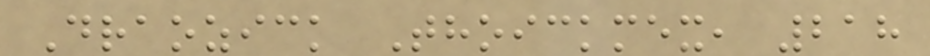Draozick Thoickmex, 218
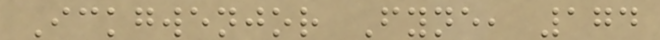Ickgwenjor Fyne, 174
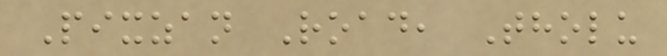Pixzan Road, Tholu
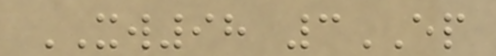XW98 3EP
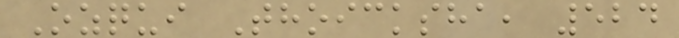Ozqui Thoicksha, 524
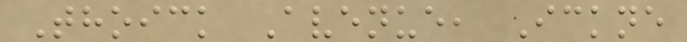Thoick Avenue, Ickne
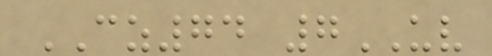CZ74 7UV
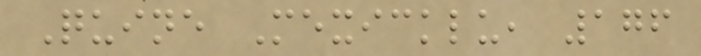Quine Mexicklu, 176
